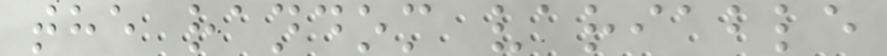the random variable
